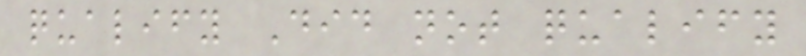qualify Did not qualify
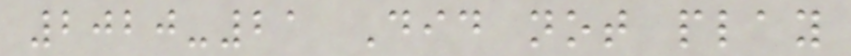2020-21 Did not play
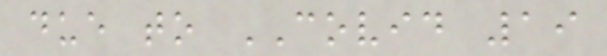due to COVID 19
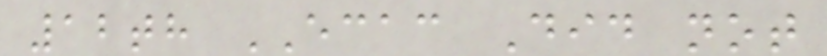12th ECAC Did not
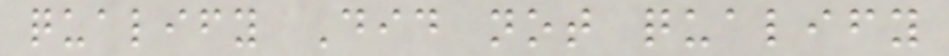qualify Did not qualify
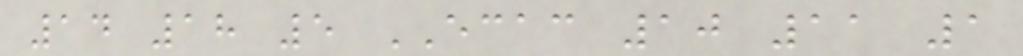14 18 5 ECAC 10 11 1
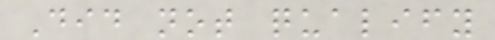Did not qualify
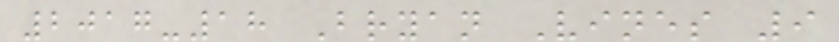2017-18 Bryan Vines 9
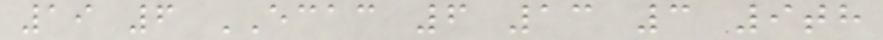19 6 ECAC 6 13 3 9th
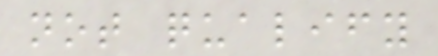not qualify
